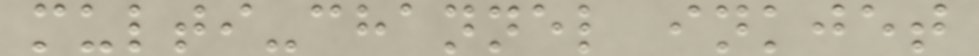multi-channel inkjet
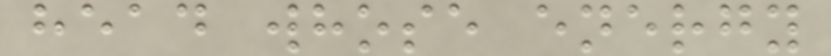head whose energy
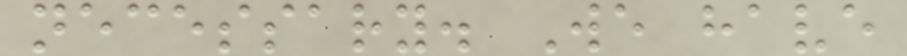necessary. We have
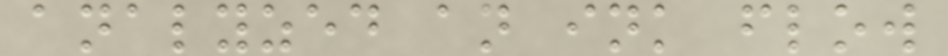analyzed an ink flow
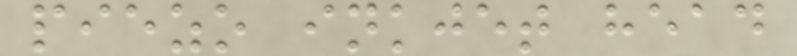piezo inkjet head
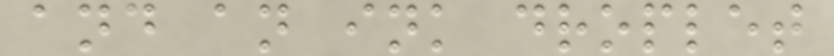and an ink droplet
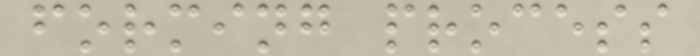forming process
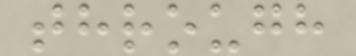through
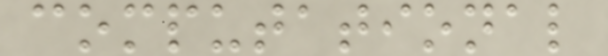computational
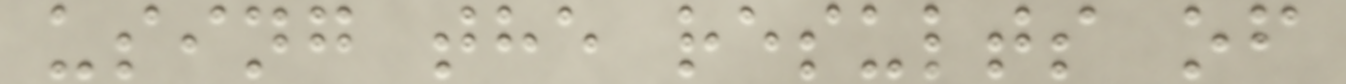using the results of
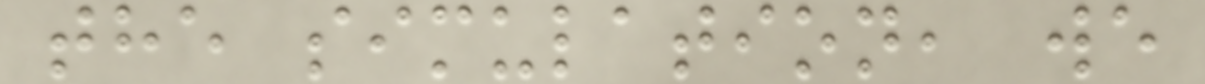the simulation, we
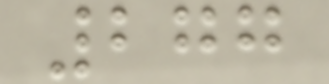277
